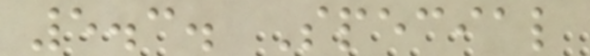5.3. Special
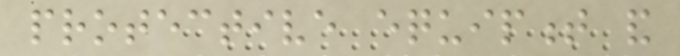protective equipment and
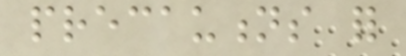precautions for
